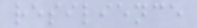resilience
